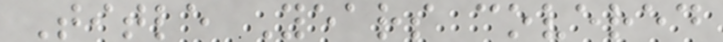Title Years covered
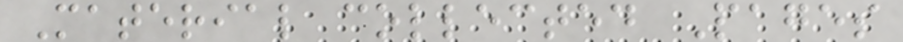Material collected Pages
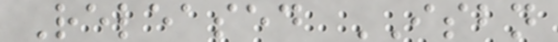Released ISBN
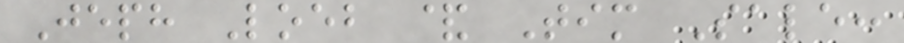Jeph Loeb & Tim Sale:
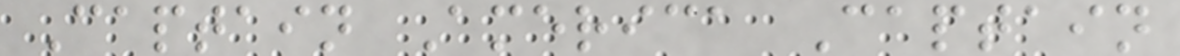Captain America Captain
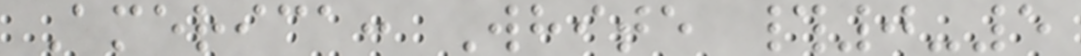America: White #0-5
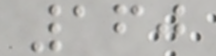160
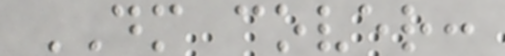DM cover:
